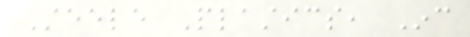Steele Plastics, Inc
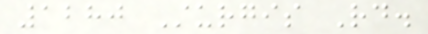1280 Sturgis Rd.
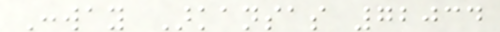Conway Arkansas 72034
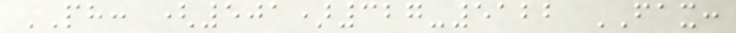PH: (501)327-5122 FAX:
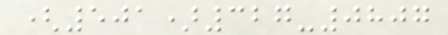(501)327-0807
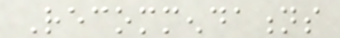Recommendations
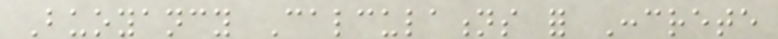Buoyancy Calculations for Concrete
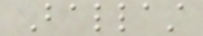Ballast
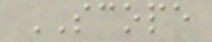SCOPE
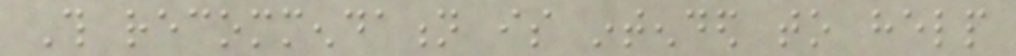This recommendation is intended to help
